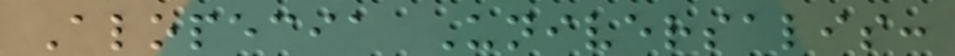Alopecia Universalis:
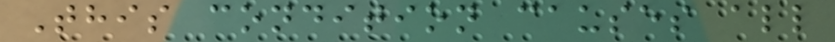This condition causes all
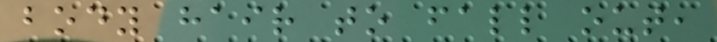body hair to fall out,
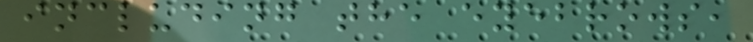including the eyebrows,
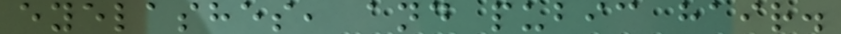eyelashes, and pubic hair.
